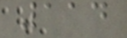114
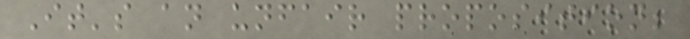It's an unfair proposition;
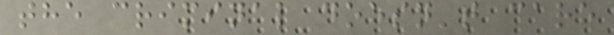the criminal doesn't care
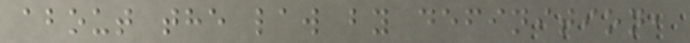about the law by definition,
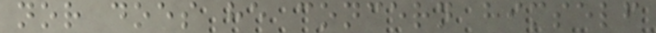nor does he concern himself
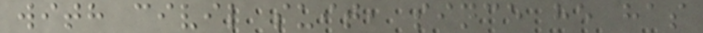with civil suit, since he has
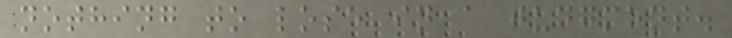nothing to lose in a judgment.
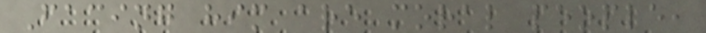Facing him are moral people,
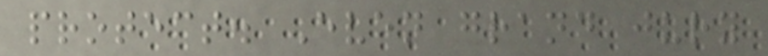protect. Even grand jury
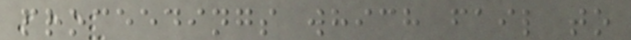proceedings which fail to
